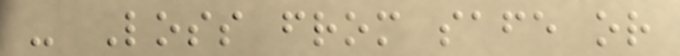- Loss from safe or
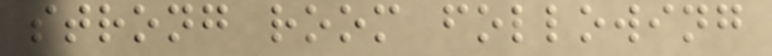strong room following
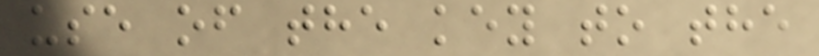use of the key to the
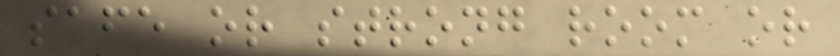safe or strong room or
